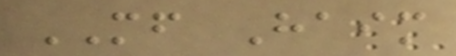MF Haim
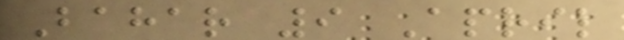Bahar 9 April
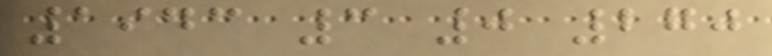1943 3 0 270
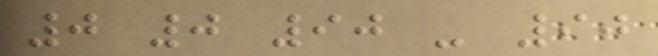0 0 90 - 90
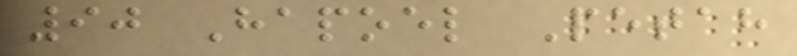90 Hapoel Petah
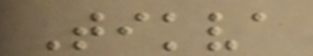Tikva
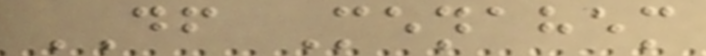DF Menahem
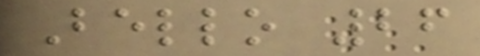Bello 26
